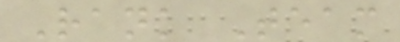Rank Team
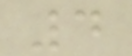4
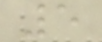5
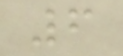6
